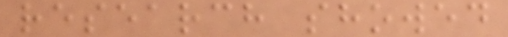research showed
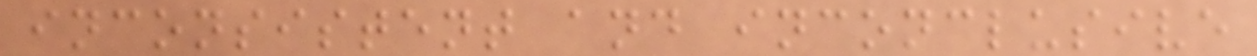inconsistent and inconclusive
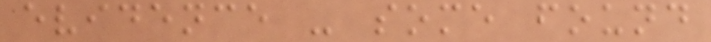evidence - some found
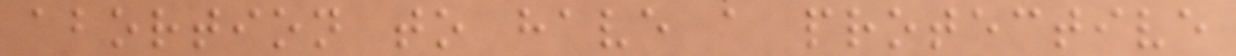abortion to have a protective
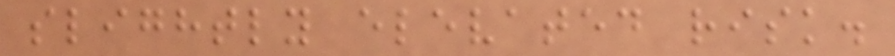slightly elevated risk.
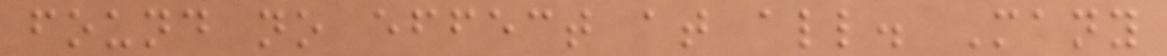found no effect at all. Many
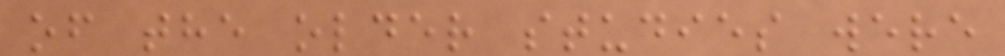of the older studies were
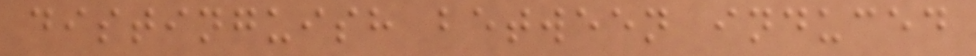distinguish between induced
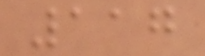117
